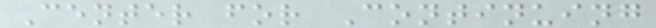Center for Continuing
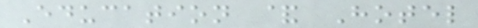Education & Hotel
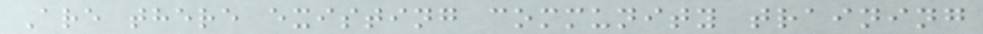Are there existing community training
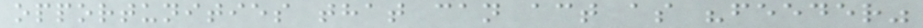opportunities that can act as "feeder"
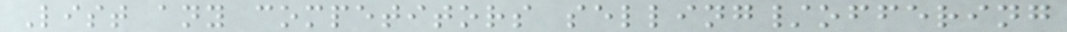List any competitors selling/offering
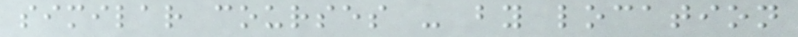similar courses - by location
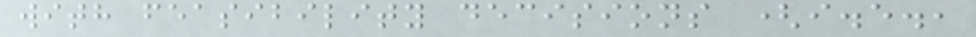with feasibility decisions (i.e.,
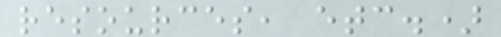resources, etc.)
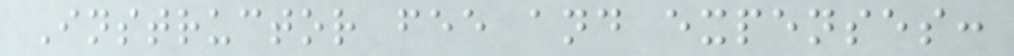Instructor fee and expenses:
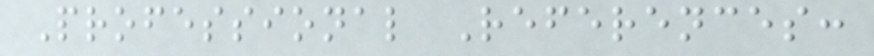Professional References:
